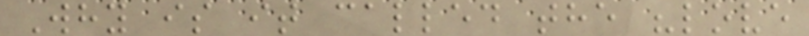Why is it called the "love
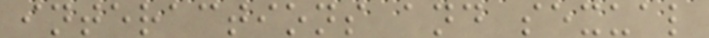interactions and sexual
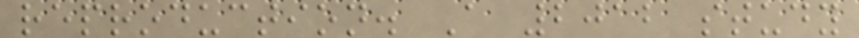reproduction. A 2012 study
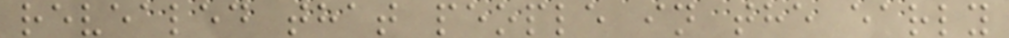revealed that people in the early
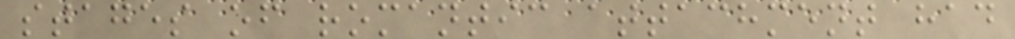stages of romantic attachment had
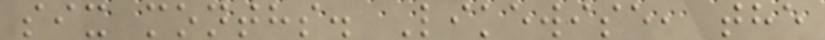six months. Likewise, the
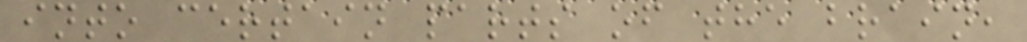into certain parts of the brain,
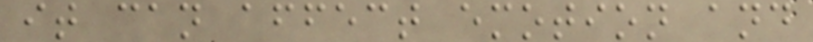it can affect emotion and
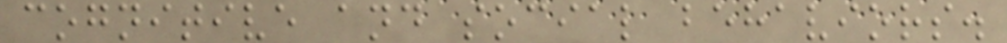cognitive and social behaviors.
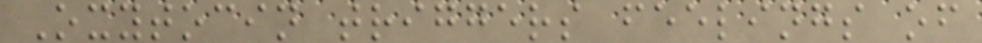Oxytocin triggers feelings of
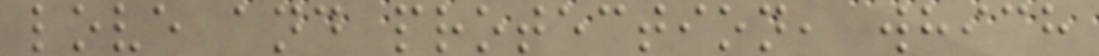love and protection, which
